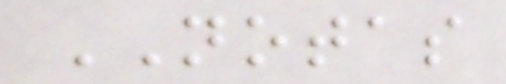NOTAS
